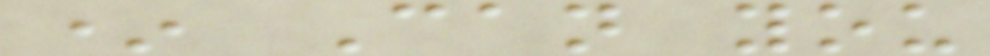* Can you
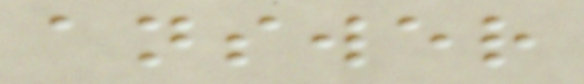answer
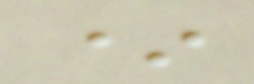*
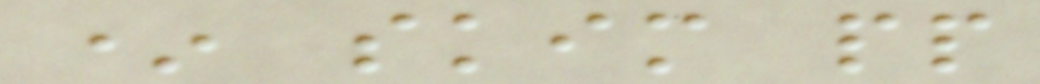* skim pp
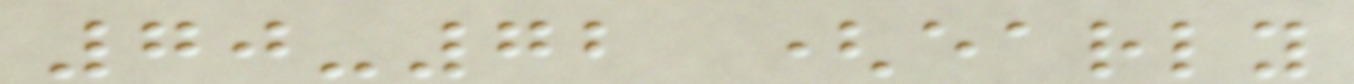70-72 (early
